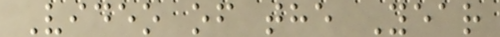Video of the Year
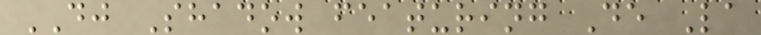DJ Shadow featuring De La
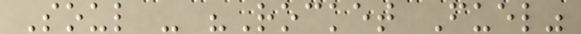Soul - "Rocket Fuel"
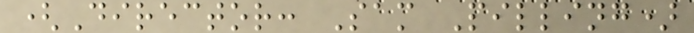(Director: Sam Pilling)
